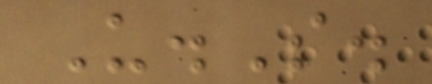U.S.
